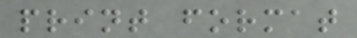print format
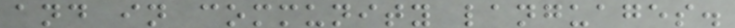and in community languages.
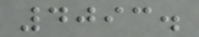4093.
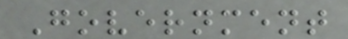Government
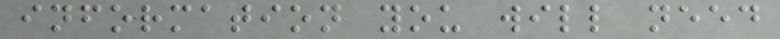information you will need
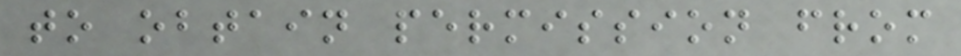to obtain permission from
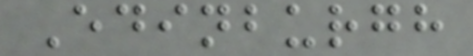Edinburgh
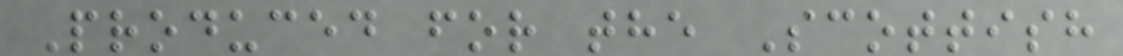Produced for the Scottish
